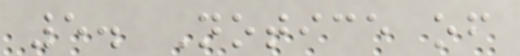5. Notice of
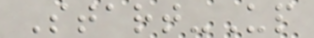Start-Up
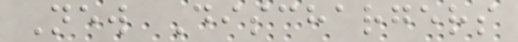New Dischargers
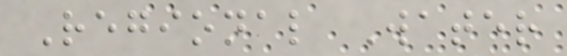Regional Water
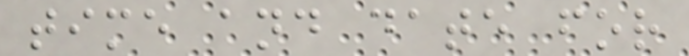time and date for
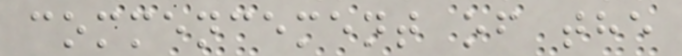commencement of the
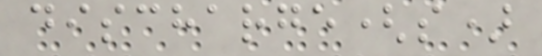discharge(s)
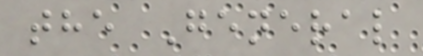the General
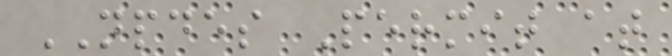NPDES Permit at
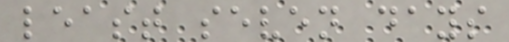least seven days
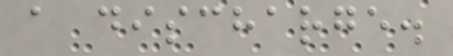a discharge.
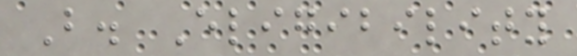B. Eligibility
